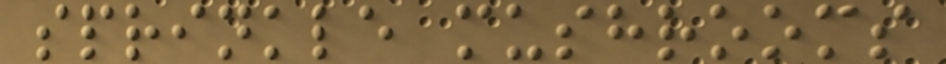sprinkle mushrooms
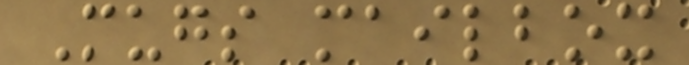Mugs mailbox
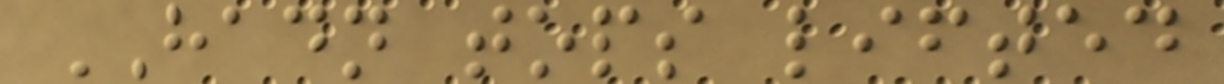HADN tops lifted
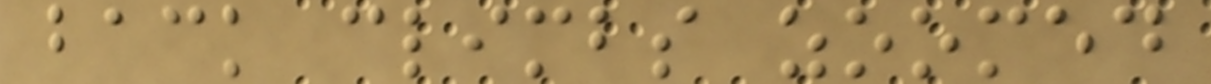back climbs zoomed
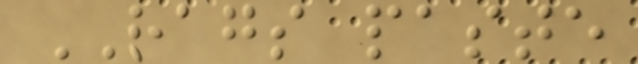RAGS paste
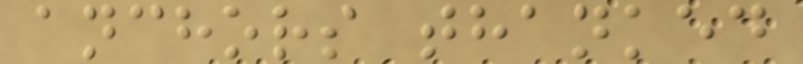anchors thanked
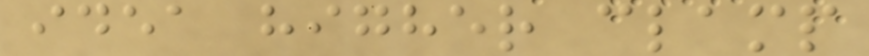idea higher clamp
